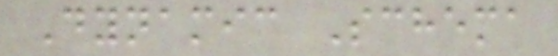Dynamic Schema
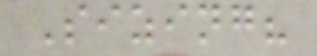Sizing?
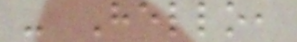- Hello,
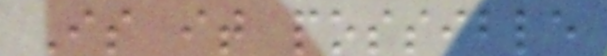Is it possible
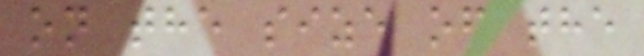on the size of the
